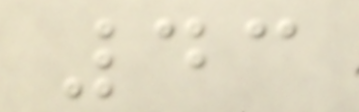43
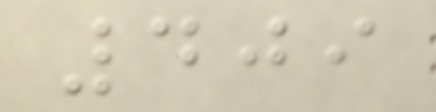409
